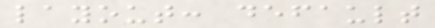layout: default
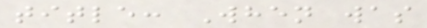title: When was
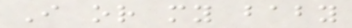I or my baby
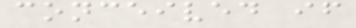conceived if
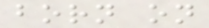born on
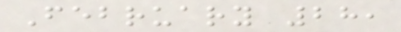February 28,
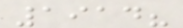1914?
